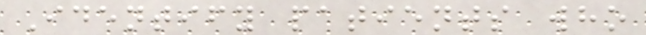Identify patients who
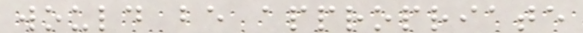would be appropriate
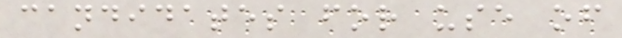candidates for use of
